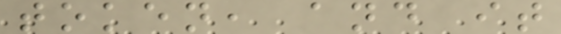token, and it
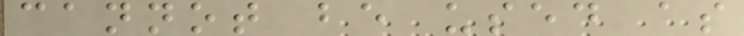cannot be used as
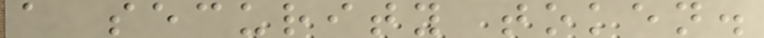a security token.
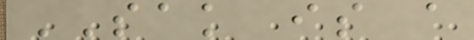SAK is a
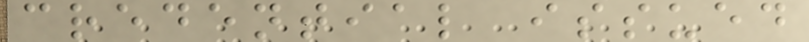credential issued
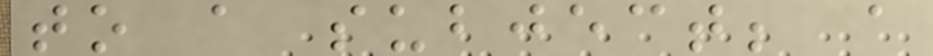to a subject; a
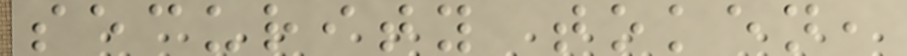security token,
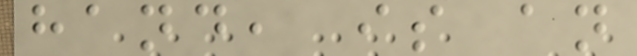hand, is an
